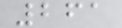261
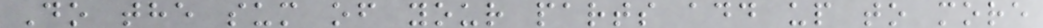Do the sum of your parts add up to more
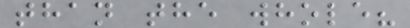than the whole?
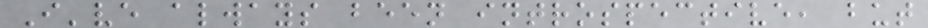I've always been introspective, but
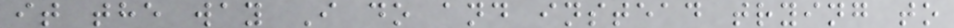it the way I do and instead trying to
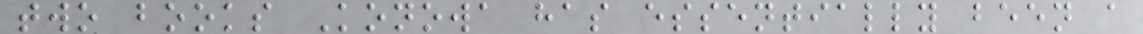two books Konowa has essentially been a
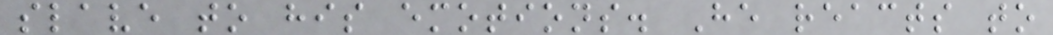slave to his emotions. He reacts to
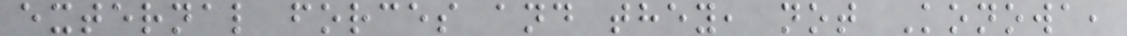external forces and they, not Konowa,
